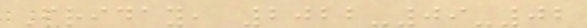Friday, 2022-09-02
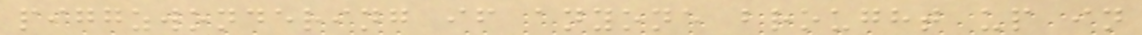piggzwondering if anyone brought up in
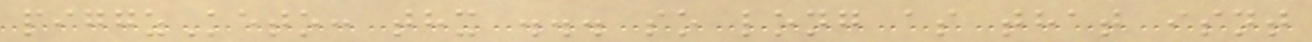piggzKeto: thx ... so long as that isnt
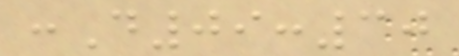:D09:30
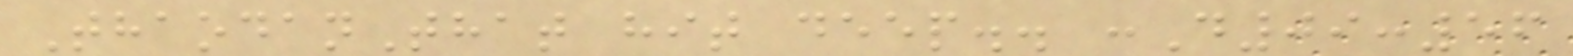ThaodanThat hit deep.. :D09:56
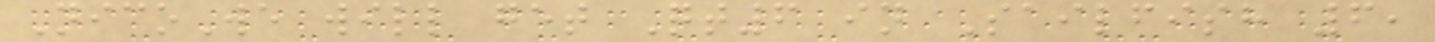NicoWe will get Qt6 in Sailfish 6,
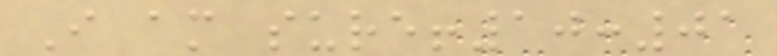I am sure!10:01
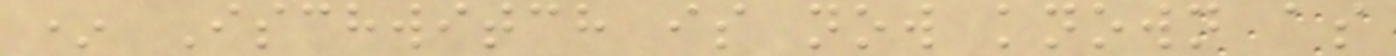* Ischwitch is now known as
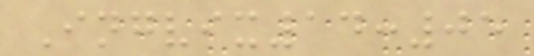Ingvix14:05
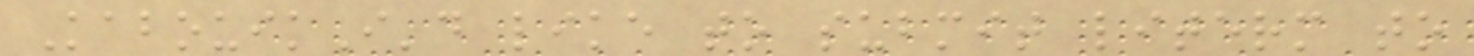KabouikI'd like to submit literm to
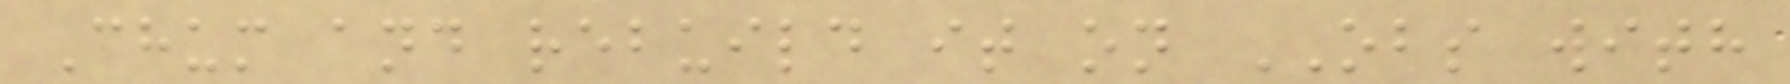Chum and rebuild it on OBS with
